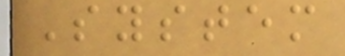System
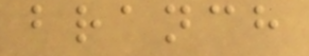branch
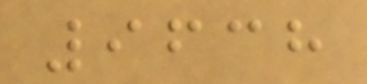9638
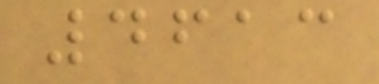4613
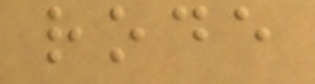rode
